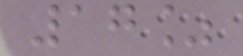17%
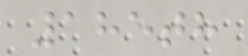185th
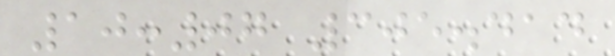10:07 305.414
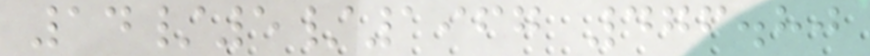14/5/1967 476.80
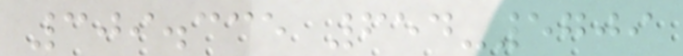309.335 654-5709
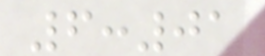6:01
